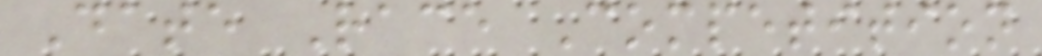Date Race Competition
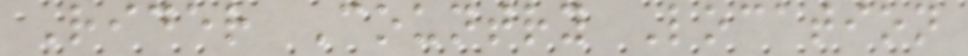Rider Country Location
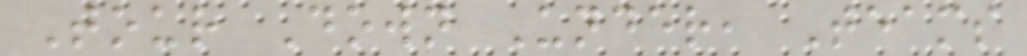Tour Down Under, Teams
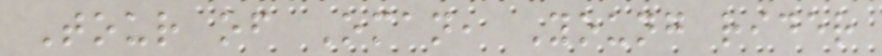Tour of Oman, Young rider
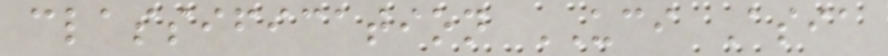classification UCI Asia
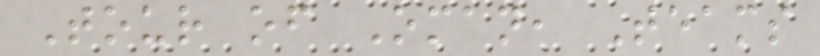Tour of Oman, Teams
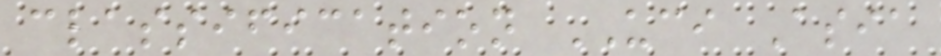classification UCI Asia
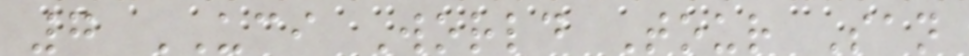7 UCI World Tour San
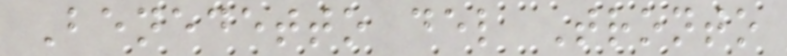Benedetto del Tronto
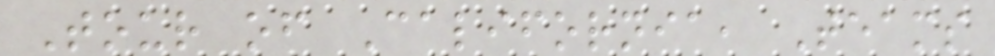Tour of California, Teams
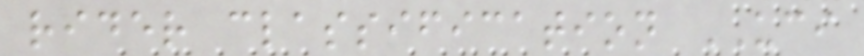rider classification UCI
